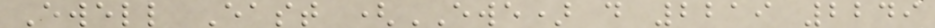Ewell East (EWE) d 2219 2249
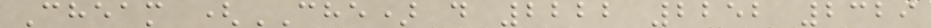Cheam (CHE) d 2222 2252 2329
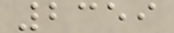2359
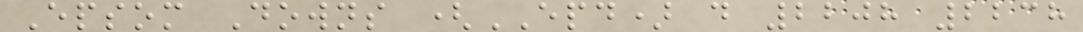Epsom Downs (EPD) d 2208 2238
